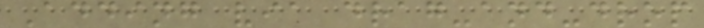Adding via drag-and-drop
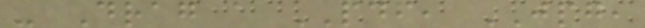- Drag a PDF, JPG,
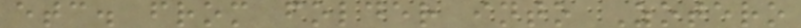etc. from folder into Zotero
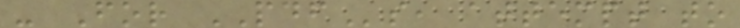- For PDFs, attempt to
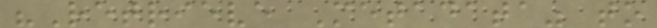"Retrieve Metadata" to
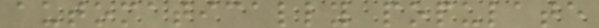automatically populate
